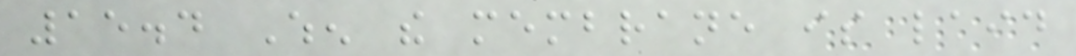15.4 When the membrane is laid
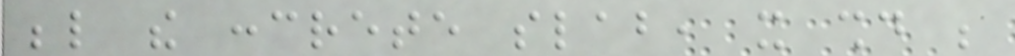below the concrete slab, it should be
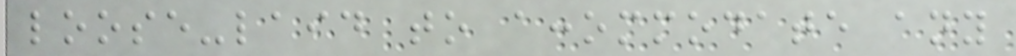loose-laid to accommodate any
